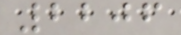2206
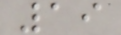19
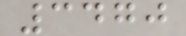3470
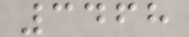3468
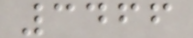3466
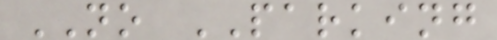NO PARKING
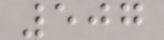507
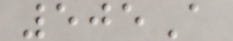505A
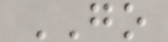GO
